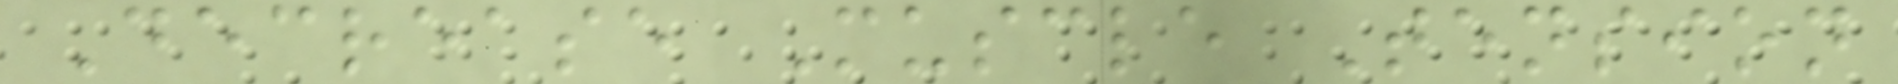Decrease Muscle Tension
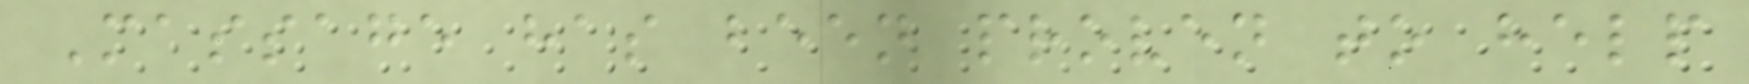Massage has been proven to help
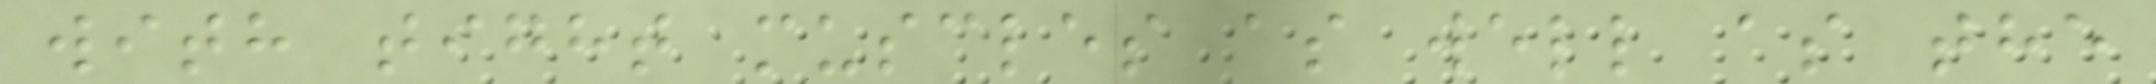with tight muscles as well as the
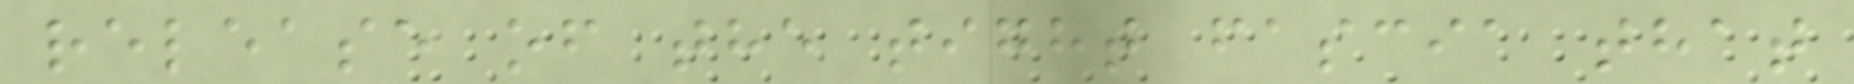release of the tight fascia that
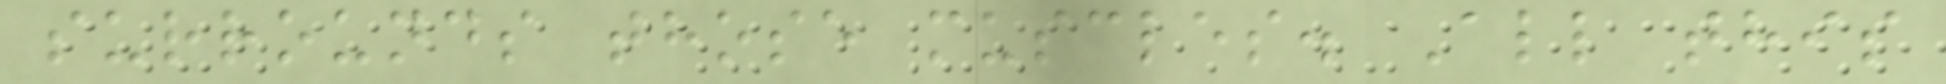surrounds those muscles. All this
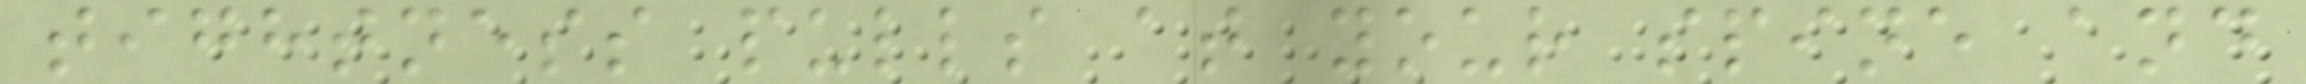tightness pulls at your spine and
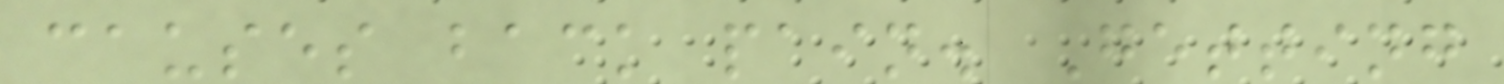causes back pain. Getting
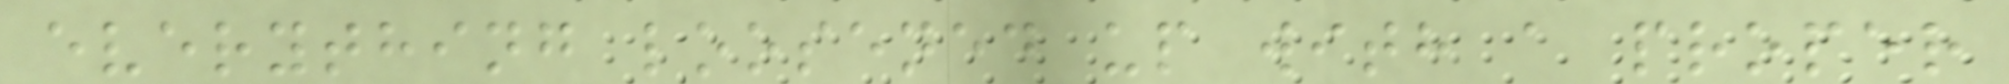everything loosened up with a proper
